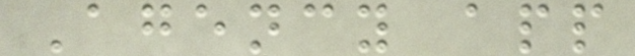Agency app
